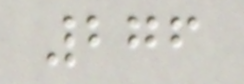276
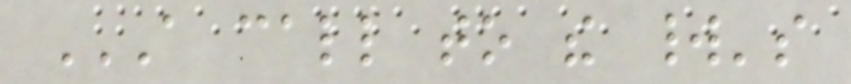A CALL TO THE WORLD'S
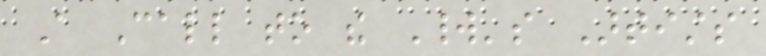A Call to the World's Artists
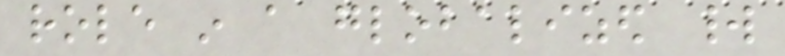role in a globalized world
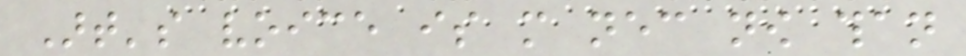Art's voice is more necessary now than
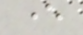ever
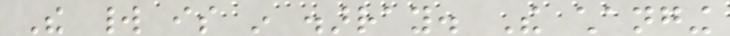The world is in disarray. The changing
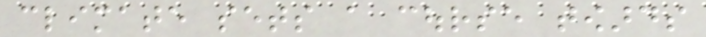climate sets a course towards
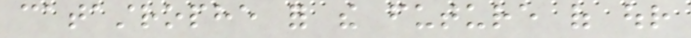catastrophe for the future of our
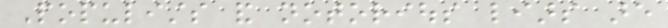Populists and notorious liars are
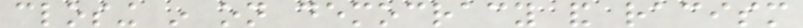closing in on democracy and racism
